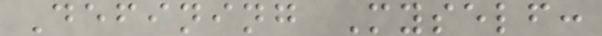Defining Myself:
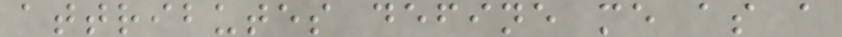attributes define me as a
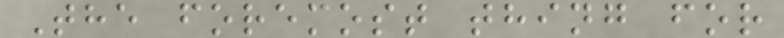The foremost thing for
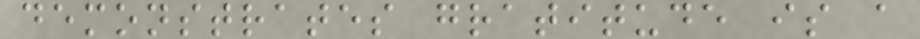demonstrates gratitude is a
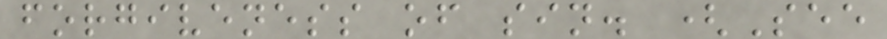forgiveness of sin. (See
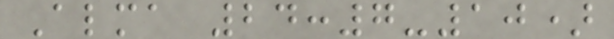Alma 24:7-10)
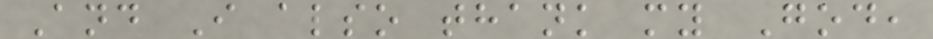And I also thank my God,
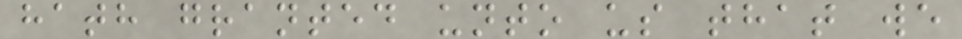hath granted unto us that we
